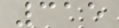315
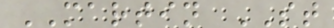MARTIN ST
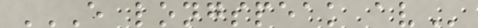E LONGSPEAK AV
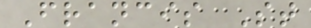Francis St
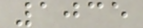1035
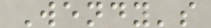Wendy's
